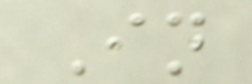In
